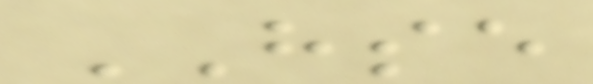HSE
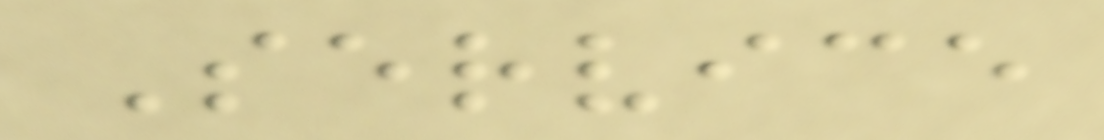Service
